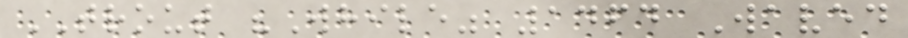TROUT "While" 1464 Waved
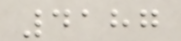4187
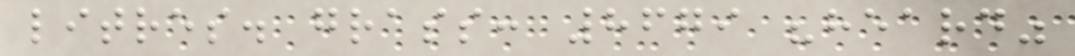litres. grass: 8679 "heard"
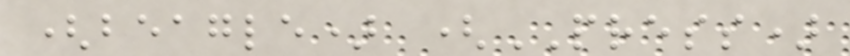(beagle) (PRESS)
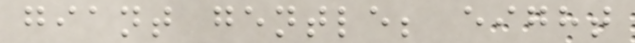giant gentle; eight
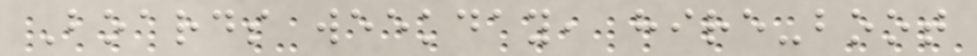Boards weekday, hire-boot
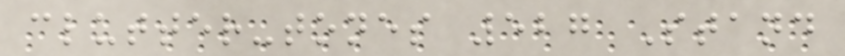clutter-tones 527 Stand
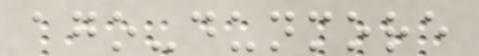ago-dunmore
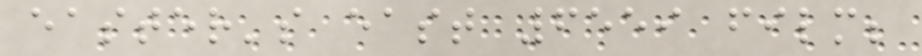easter's east 6559 film;
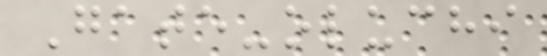Gate-oluchi
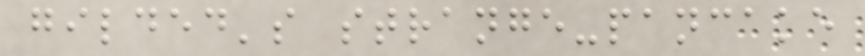gilded's strange-pancake
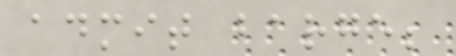admit barge;
